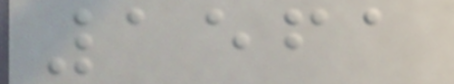1561
